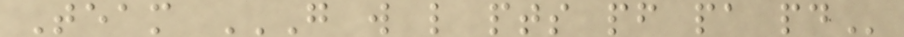Team G W L PTS PF PA PD
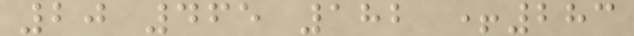20 465 182 +283
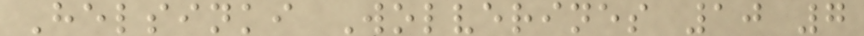Helsinki Wolverines 10 7
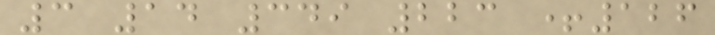3 14 349 223 +126
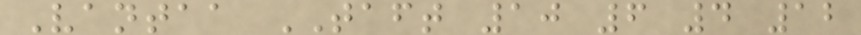Vantaa TAFT 10 6 4 12
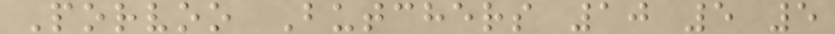Porvoo Butchers 10 5 5
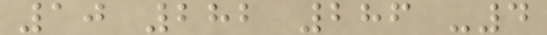10 282 286 -4
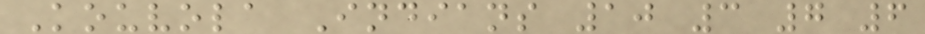Kouvola Indians 10 3 7 6
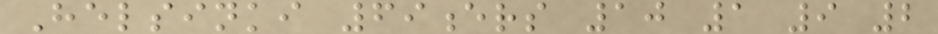Helsinki 69ers 10 1 9 2
